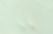-
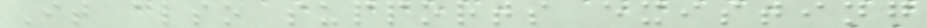It also supports existing
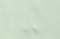-
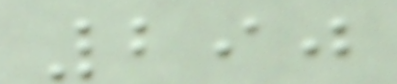290
